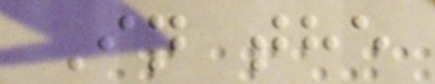In the
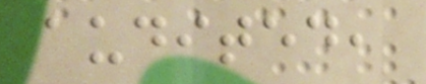audited,
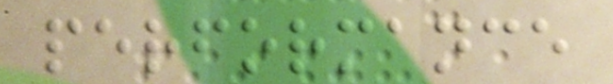performance
